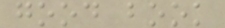good book
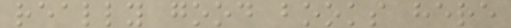really good books here
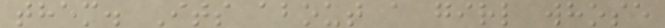them. Its about a girl whose
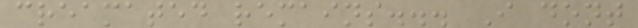creamated remains... I dont
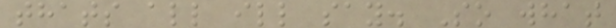thats all ill say. So what
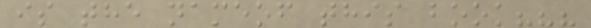is the nameof this book???
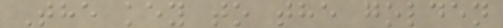The key to the golden
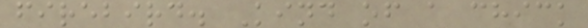firebird. Kind of a chick
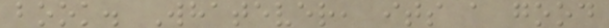book. Whatever, its a good
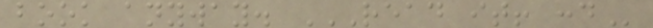book anyway. READ IT! :D
